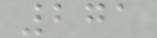271
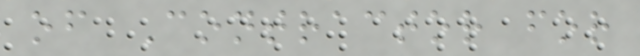of Contractor for
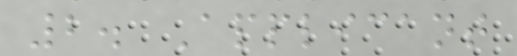2. Applicant
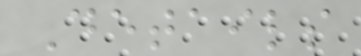Details
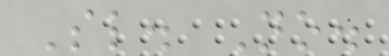Sl. No.
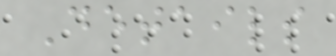Details
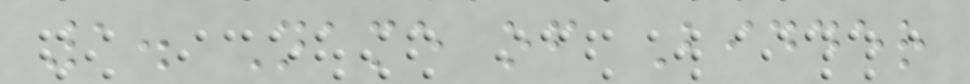1. Name of Bidder
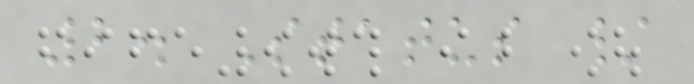2. Status /
